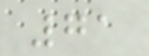71
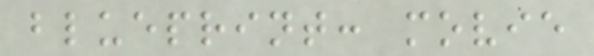blueprint: movie
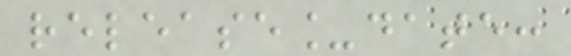release_date:
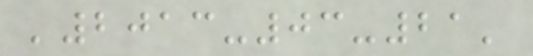'2013-03-21'
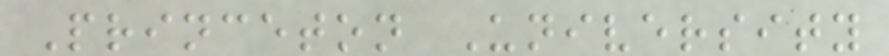Princeton University
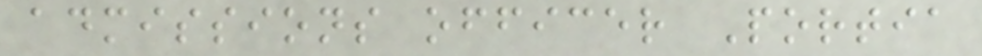admissions officer Portia
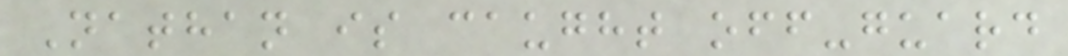Nathan is caught off-guard
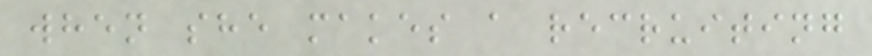when she makes a recruiting
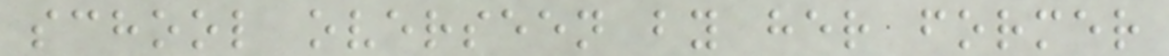school overseen by her former
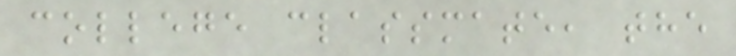college classmate, the
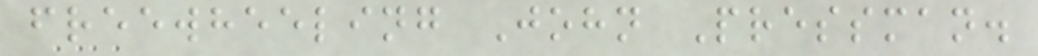freewheeling John Pressman.
